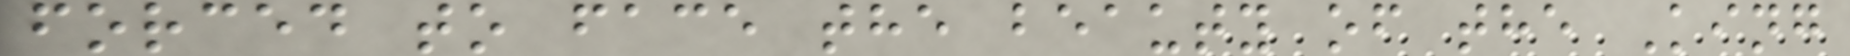forced to face the beauty of the King
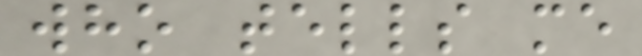who tells me
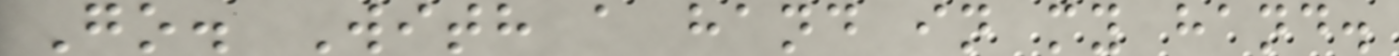Go. With a hand in my hand.
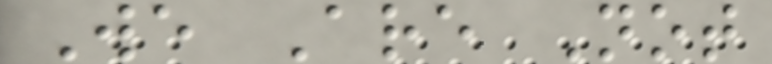We Are Not
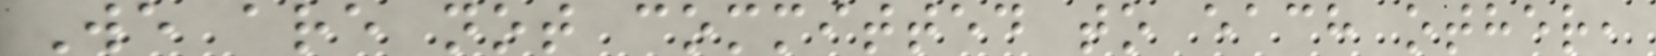We are not committed to each other,
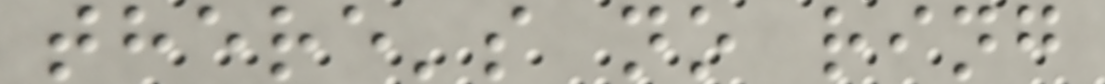there's no ring
